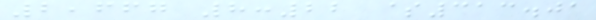2,667 8:22 $313.01
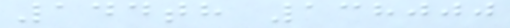144th 138000
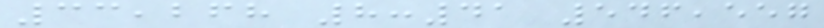33,268 8:41 546,557
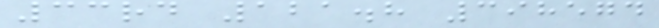33rd 121.8 398574
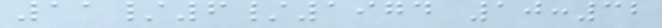11/6/1974 10:32
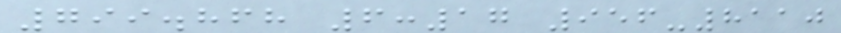799.868 6:17 956-8110
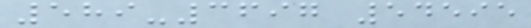589-3697 54595
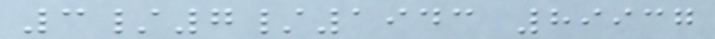3/7/1943 89937
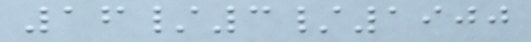16/3/1900
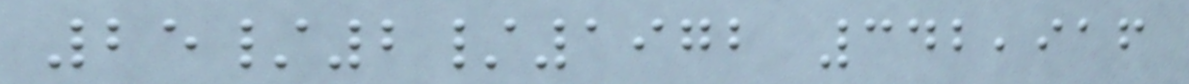25/2/1972 342,916
